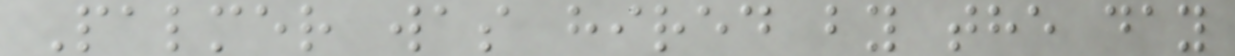Palmer was hired by the day
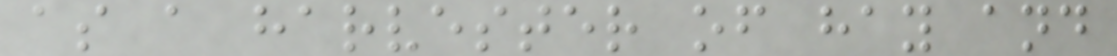as a harvester of hay and
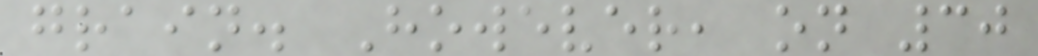grain. However, on 30
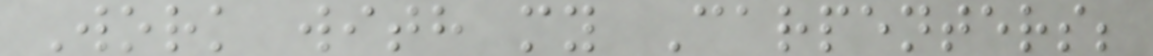Work with my Carpenters;
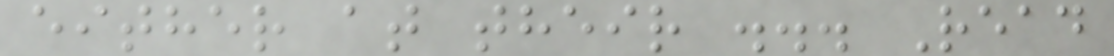either at their ... Read
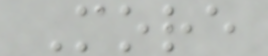More
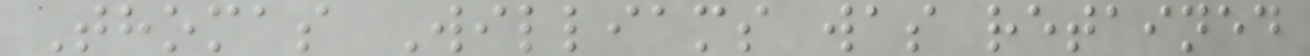Thomas Williams was retained
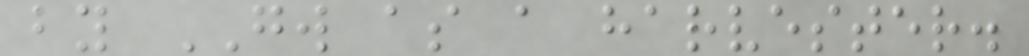by GW as a harvester.
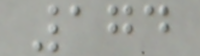174
